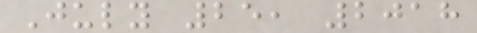July 25, 2018
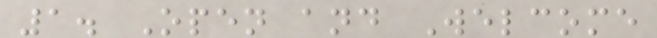1. Open and Welcome
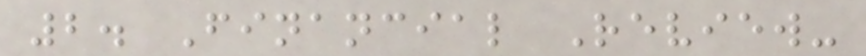2. Financial Review-
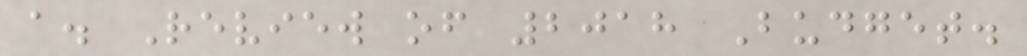a. Review of 2018 Budget.
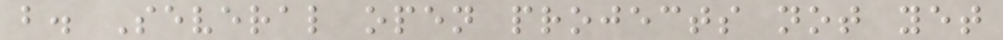b. Several open projects not yet
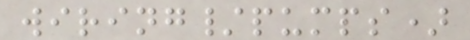wiring/pumps)
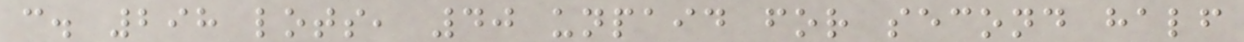c. 298 lots, 40 unpaid for second half
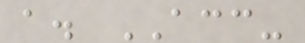a. ACC-
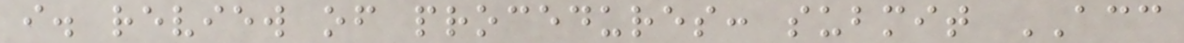i. review of procedures: submit ACC
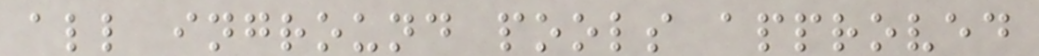all inground pools approved
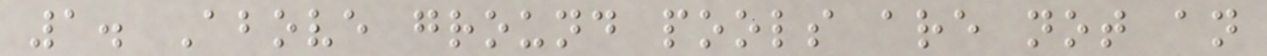1. Above ground pools are not an
